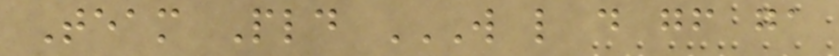Team Pld W L D GF GA
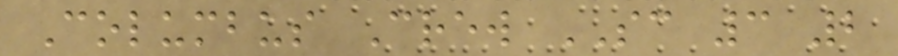Columbus Crew SC 3 2
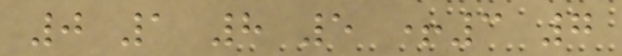0 1 8 5 +3 7
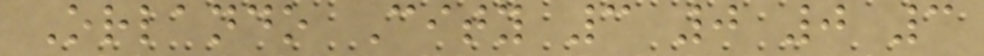Orlando City 3 0 0 3
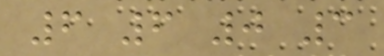6 6 0 3
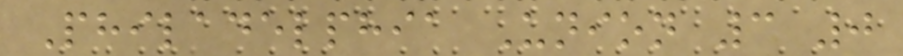Philadelphia Union 3 0
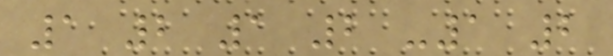1 2 1 2 -1 2
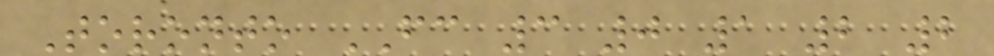Toronto FC 3 0 1 2 2
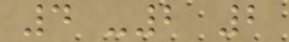4 -2 2
